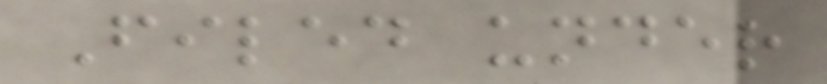Filed under
